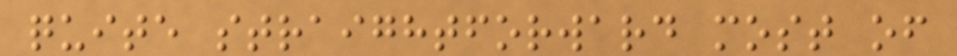quite straightforward most of
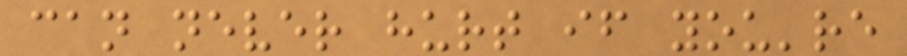can never hurt if you're
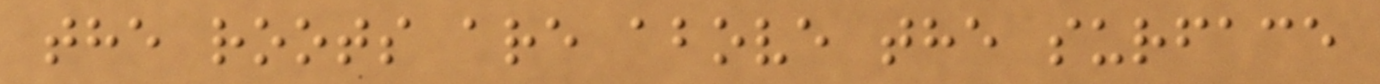the roots are above the surface
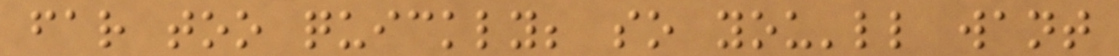far too quickly; so you'll want
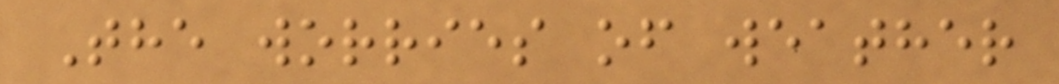The worries of weather
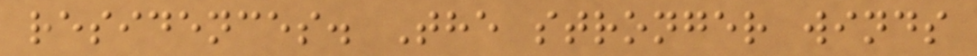residences. The stronger winds
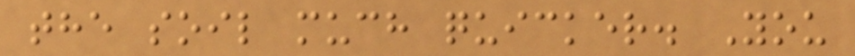the soil much quicker. You
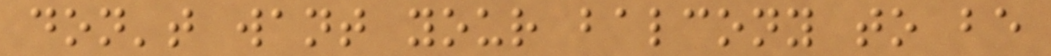don't want your balcony to be
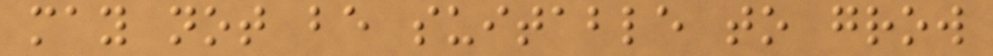may not be suitable to grow
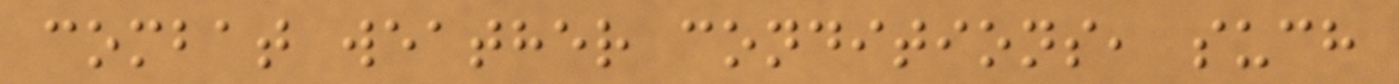combat weather conditions, such
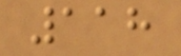118
